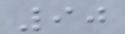90
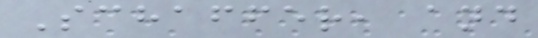Schaffer, and
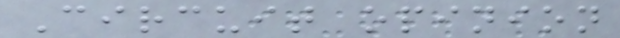Circuit opinion
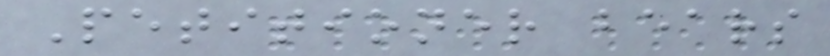Petitioner bears
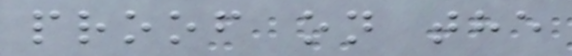proof on the
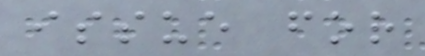issue for
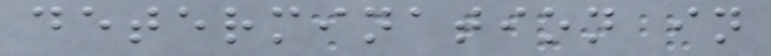determination in
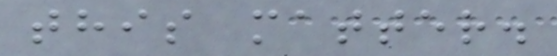this matter.
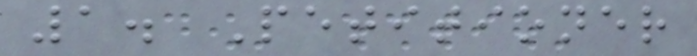1. Petitioner
